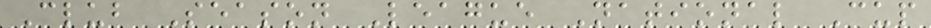Club Season League National Cup
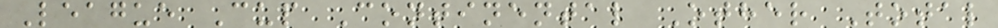League Cup Continental Other Total
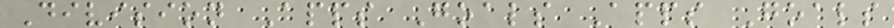Division Apps Goals Apps Goals
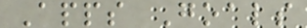Apps Goals
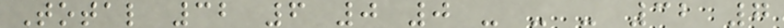Total 32 6 0 0 - - - 32 7
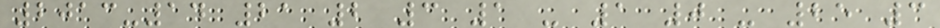2013-14 21 2 3 1 - 1 0 - 25 3
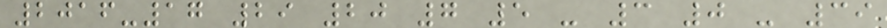2016-17 29 20 7 5 - 3 0 - 39
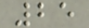25
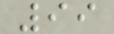99
